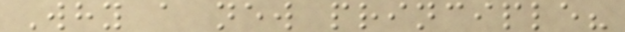Why a new principle?
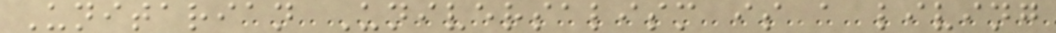Unitarian Universalism is a living
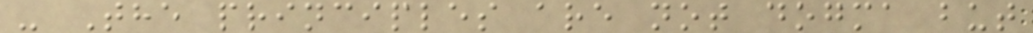- The principles are not dogma but
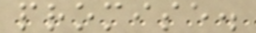promise.
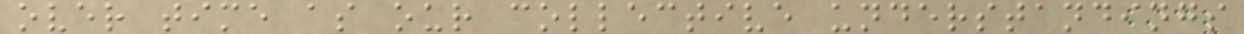over time as our collective understandings
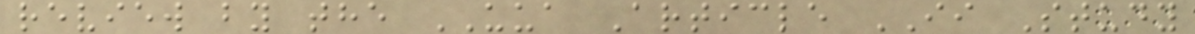review by the UUA Article II Study
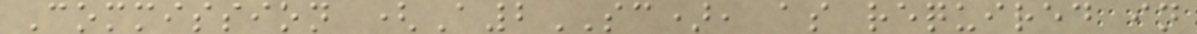Commission (A2SC), as required in
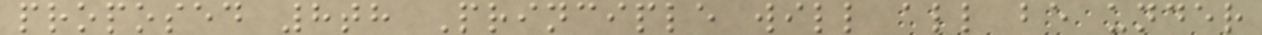proposed 8th Principle will all be under
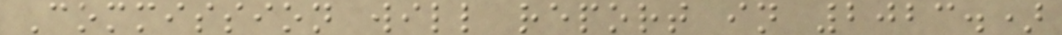Commission will report in 2023.)
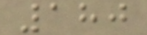180
